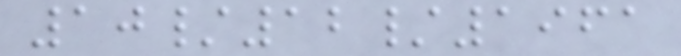10/12/1961
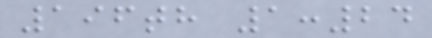196th 1:24
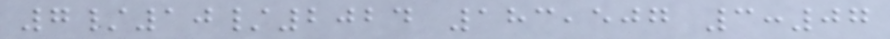7/10/2024 183,507 3:07
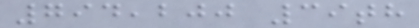794,200 39th
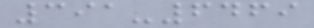391-6469
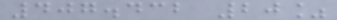407.432 20%
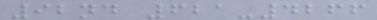92nd 621-4266
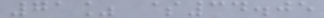71% $34.05
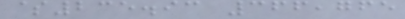$235.93 366,765
